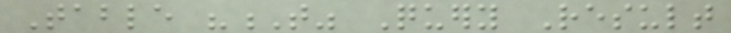Table "T" Query Result
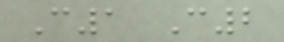C1 C2
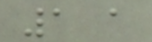1 a
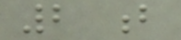2 b
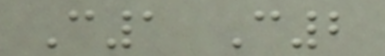C1 C2
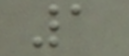1
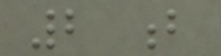2 b
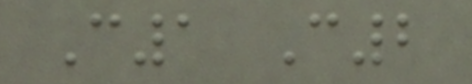C1 C2
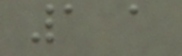1 a
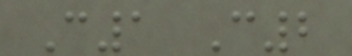C1 C2
